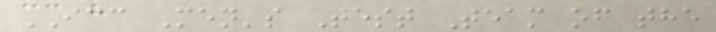ICC Men's Test Team of the
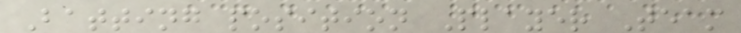Batting position Player Team
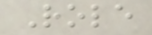Role
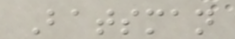Batsman
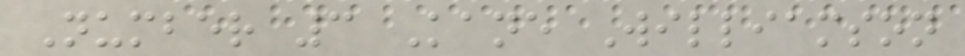Number 3 Kane Williamson
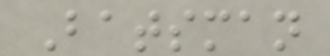Batsman
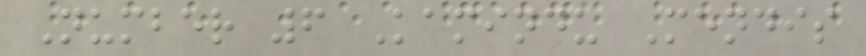Number 6 Kamindu Mendis
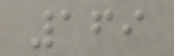169
